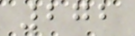272
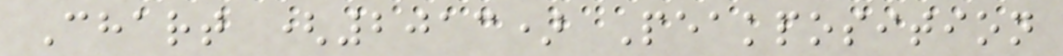Chart (2013) Peakposition
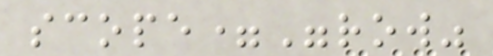scope="row"
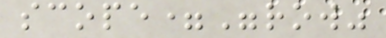scope="row"
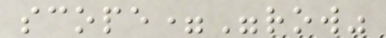scope="row"
